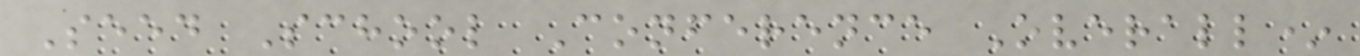Seed School Conference Overall*
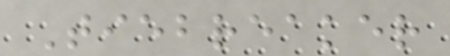Tiebreaker
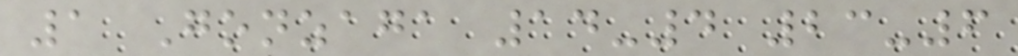1 Gonzaga 14-4 23-6
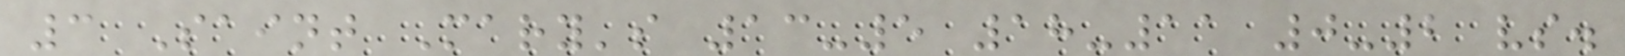3 Saint Mary's 13-5 18-11 0-2 vs.
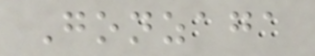Gonzaga
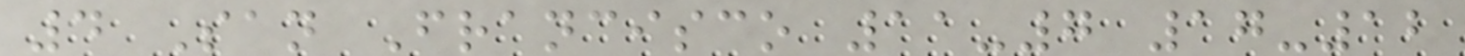4 San Francisco 11-7 17-12
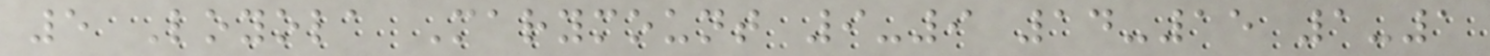5 Loyola Marymount 9-9 14-15 1-1
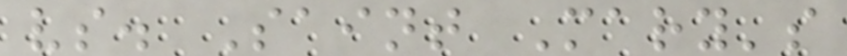vs. Saint Mary's
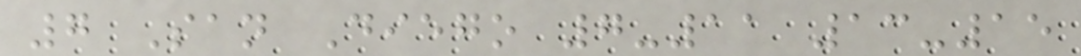7 San Diego 7-11 13-15
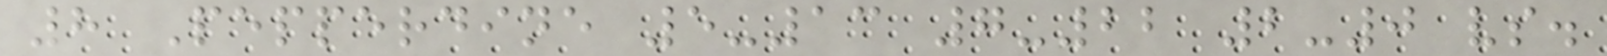8 Pepperdine 5-13 7-22 2-0 vs.
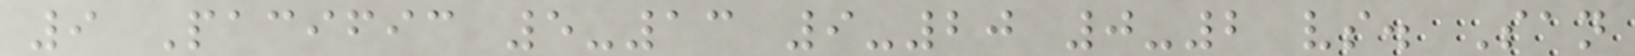9 Pacific 5-13 9-20 0-2 vs. San
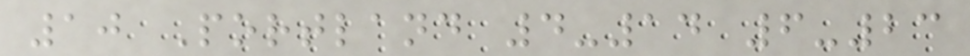10 Portland 4-14 6-23
